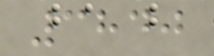3840
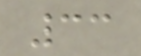33
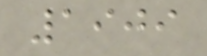1909
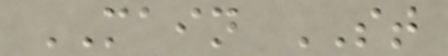MAIN ST
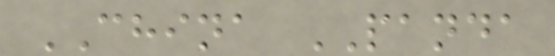CHINA PANDA
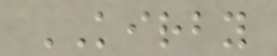KIRBY
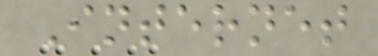Internet
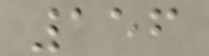156
